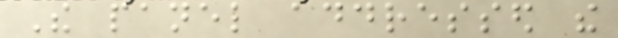The panel addressed the
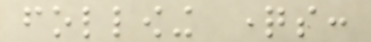following questions:
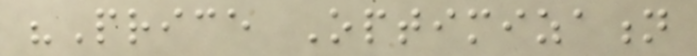"Price Optimization
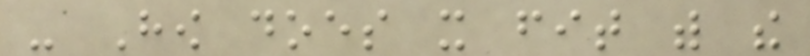- How does it fit with the
